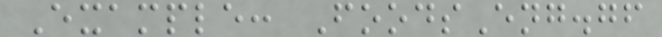Example: FoodsEng.gf
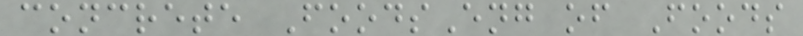concrete FoodsEng of Foods
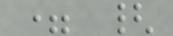= {
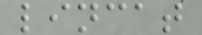lincat
